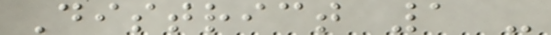District 1 -
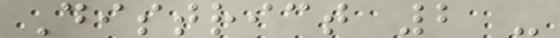District 2 -
